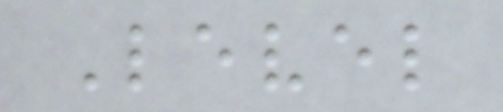Level
